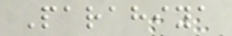Parahiya
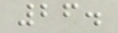26.
